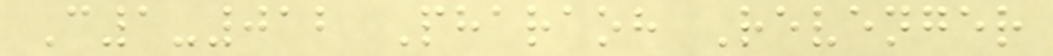C1-012 Pharaoh Revenger
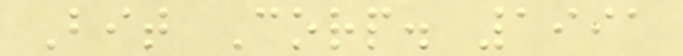Bit Corp. 1991
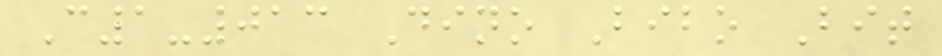C1-013 Dino Bibo Bit
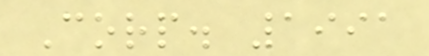Corp. 1991
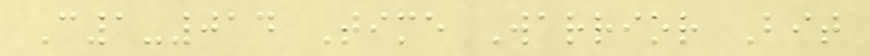C1-014 Time Warrior Bit
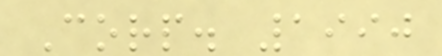Corp. 1990
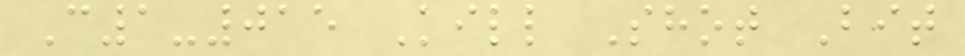C1-015 Kill Shot Bit
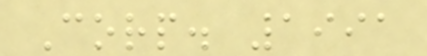Corp. 1991
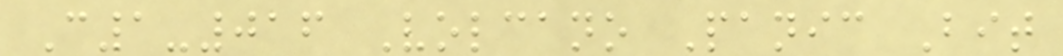C1-016 Volcano Panic Bit
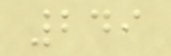249
